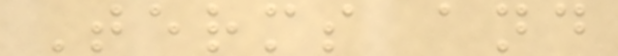Terms and
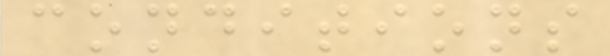conditions
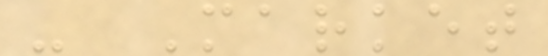- Market
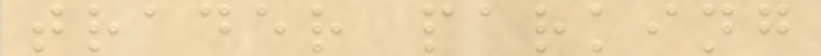trader parking
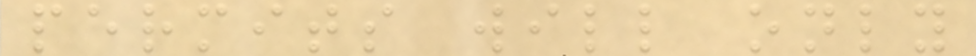permits will only
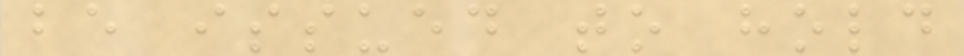be issued to hold
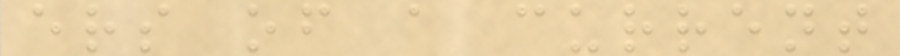ers of a current
